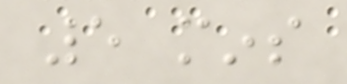5 mins
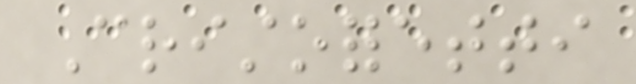Cristoforetti
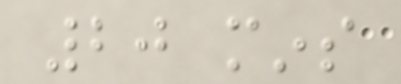20 mins
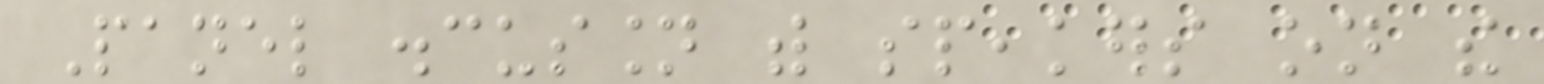Panel discussion with speakers on the
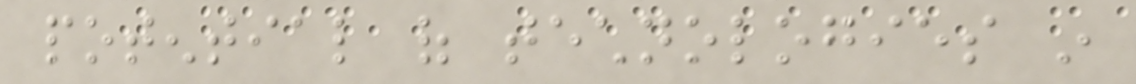potential of technologies in
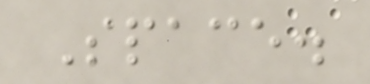Space.
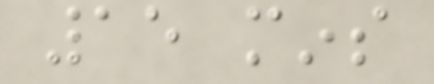15 mins
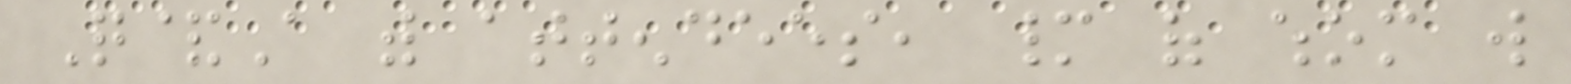Q&A with attendees, many of whom will
